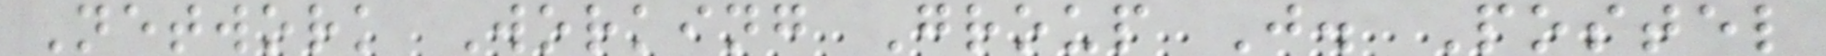Network Working Group J. Postel
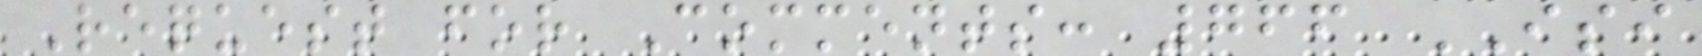Request for Comments: 766 ISI
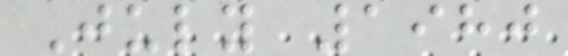July 1980
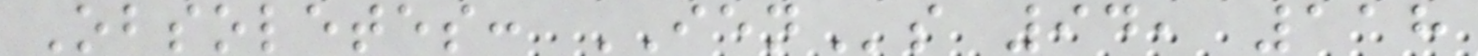Obsoletes: IENs 94, 118
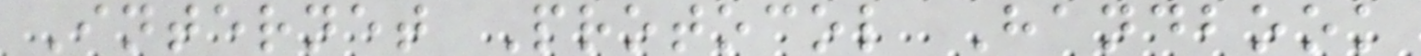Internet Protocol Handbook
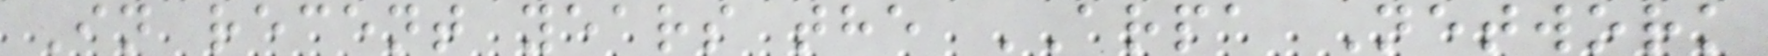In recent years the ARPA Network
